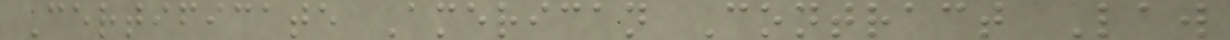Certificate American Contract Law
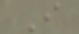I
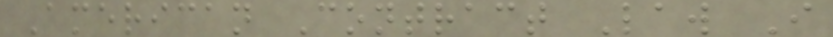American Contract Law I
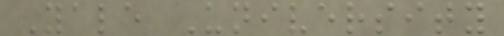Yale University
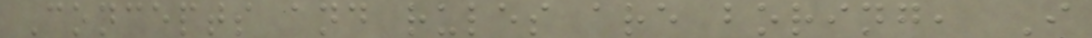Concepts and rules are boring, I
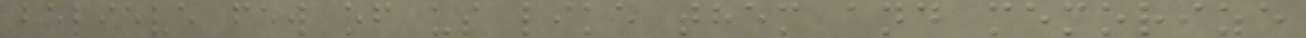believe few of us like them and memorize
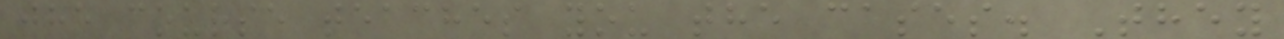the course teaches you the cases. They
